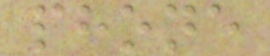phone
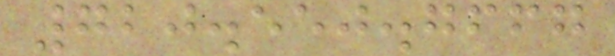720.550.7667
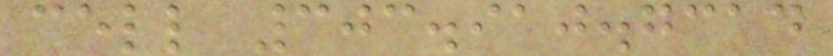cell 303.910.7314
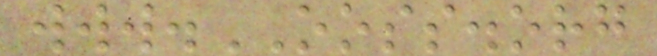www.OOSS.org
